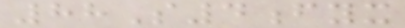88S4fyx
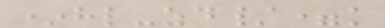*hl-zd/=k
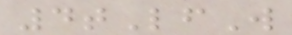4tLfW
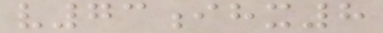v73ihx8
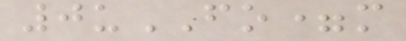0uFO=m
